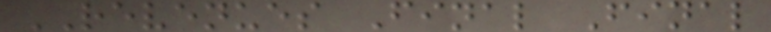REVENUES Final Final
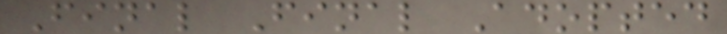Final Final Adopted
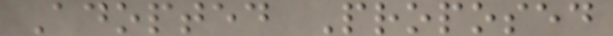Adopted Proposed
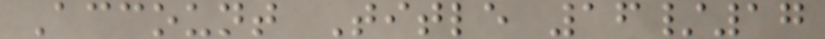Account Title 16/17
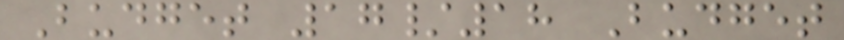Budget 17/18 Budget
